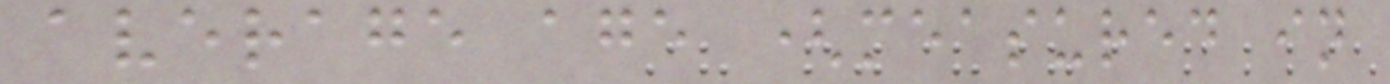average age (measured in
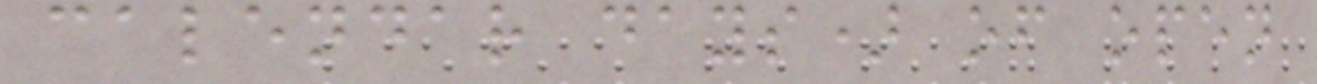calendar days) of open
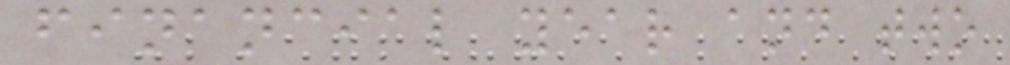financial year and two
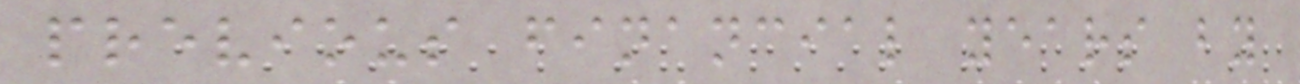previous financial years by
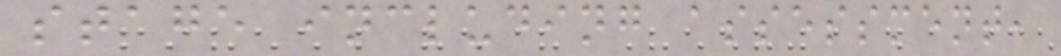stage including assessment,
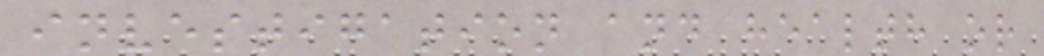investigation and health or
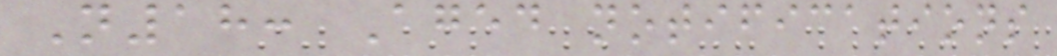N18: Aged notifications
